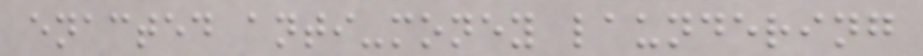enacted anti-money laundering
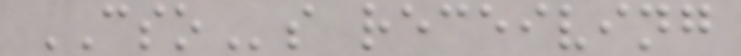CSOs receiving
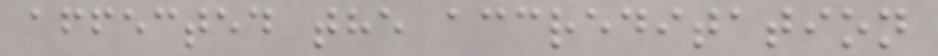affected the accreditation
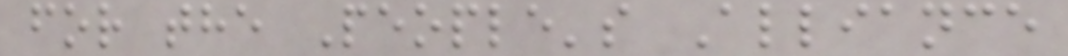for the People's Alliance
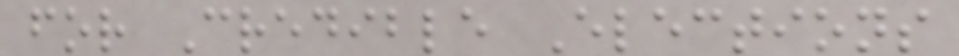for Credible Elections
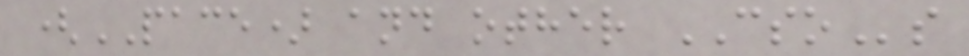(PACE) and other CSOs
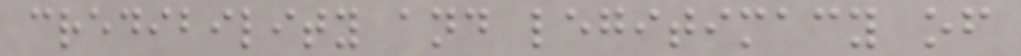credibility and legitimacy of
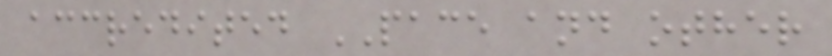accredited PACE and other
